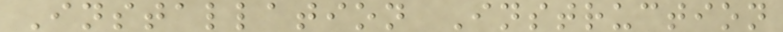Installation Instruction
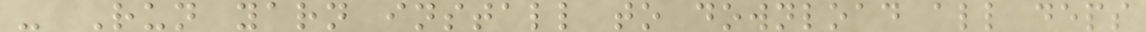- Run yarn install to download all deps
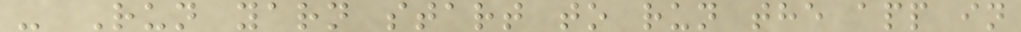- Run yarn start to run the app in
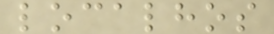localhos
